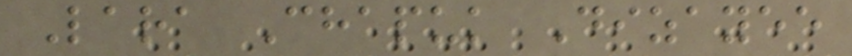Lara Chapuk Dizayee
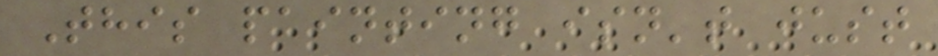This painting isn't just
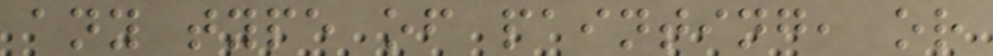any type of painting, or
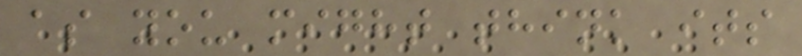as you might think its
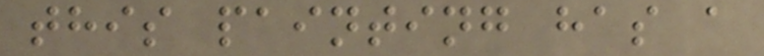this painting has a
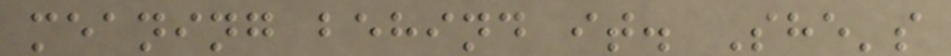meaning behind it. She's
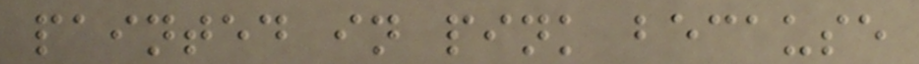painted in pink because
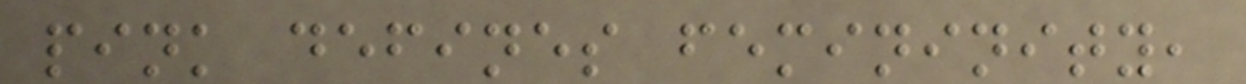pink defines femininity,
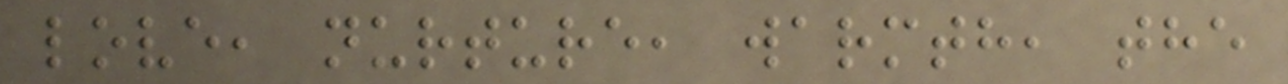love, nurture, warmth, the
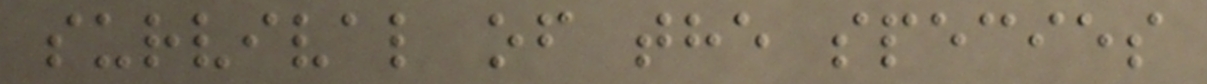survival of the species
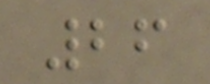26
